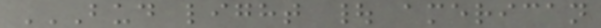BUD LIGHT | AMERICAN
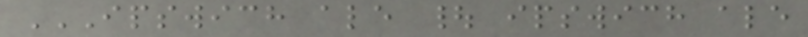IPSWICH ALE | IPSWICH ALE
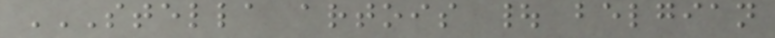STELLA ARTOIS | BELGIAN
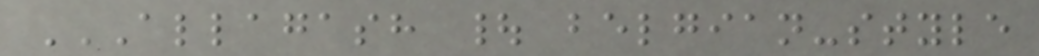ALLAGASH | BELGIAN-STYLE
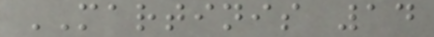MARTINIS 14
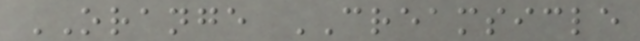ORANGE CREAMSICLE
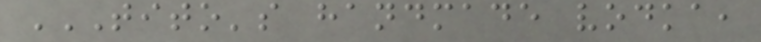TITO'S HANDMADE VODKA,
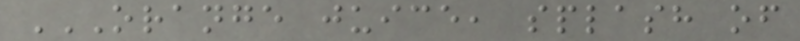ORANGE JUICE, SPLASH OF
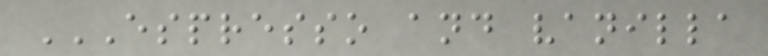ESPRESSO AND VANILLA
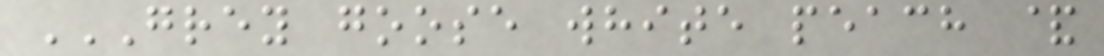GREY GOOSE WHITE PEACH &
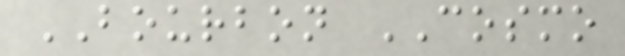BOURBON COSMO
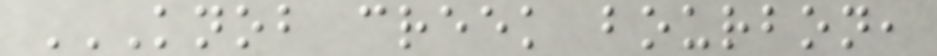KNOB CREEK BOURBON,
